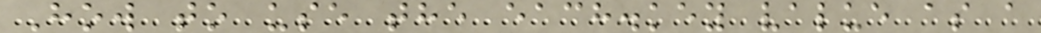How to use the each.key value as a
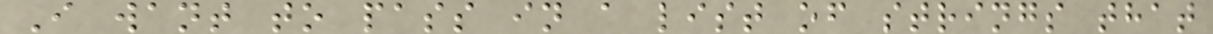I want to pass in a list of strings that
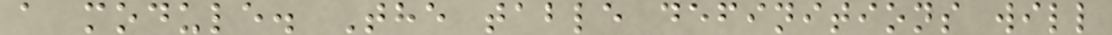a module. The table definitions will
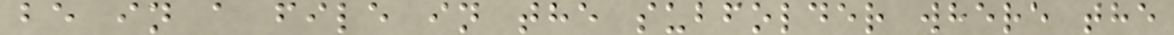be in a file in the subfolder where the
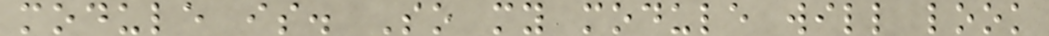module is. So my module will look
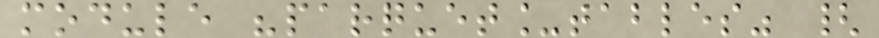module "parquet_tables" {
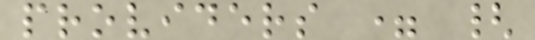providers = {
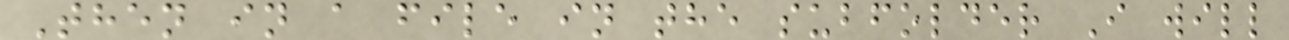Then in a file in the subfolder I will
